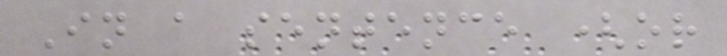In a sentence (or
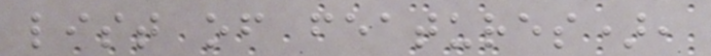list of features),
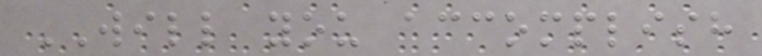WILL you accomplish
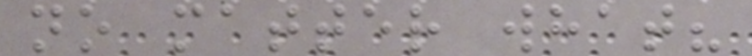no matter what?
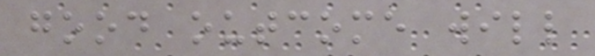good outcome will
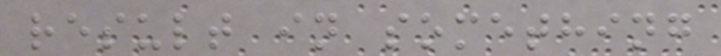result in something
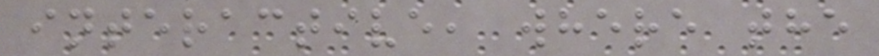interactive, where the
